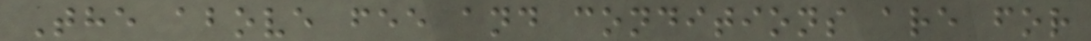The above fee and conditions are for
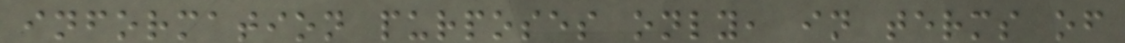information purposes only, in terms of
